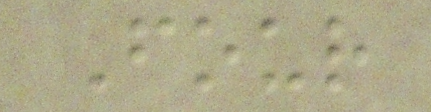Four
